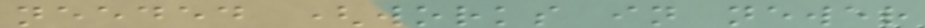needed (works in newer
